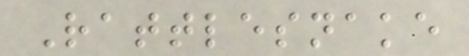Rattlesnake
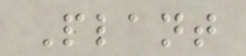Plant
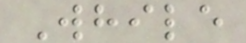While
